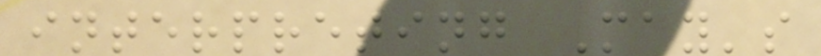interpreting May's
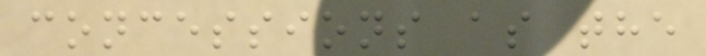concessions as the
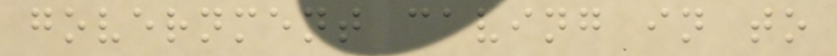government caving in to
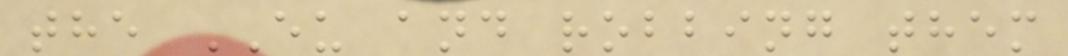the EU and robbing them
